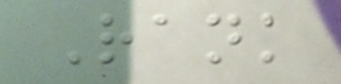Rank
